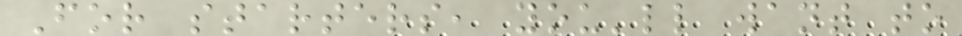For starters, you'll want to
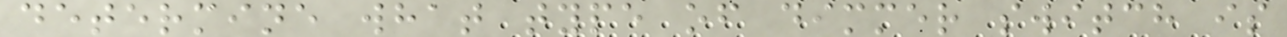determine what type of dimmer switch is
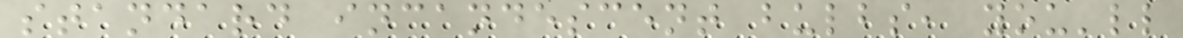standard incandescent bulbs, you'll
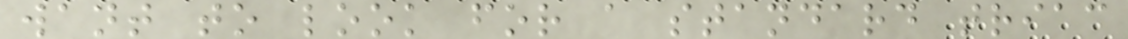want to look for a standard triac
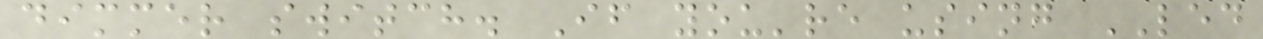dimmer switch. If you're using LED
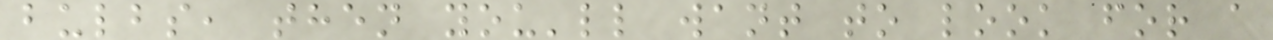bulbs, then you'll want to look for a
